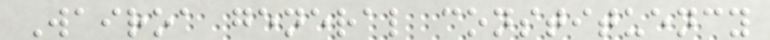Wairoa general constituency
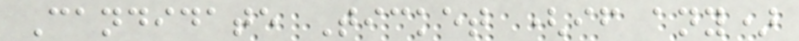Candidate Ticket (if any)
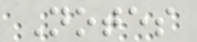Notes
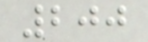200
